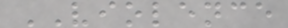VIOLENCE
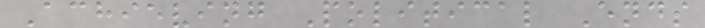Achieving Political Ends
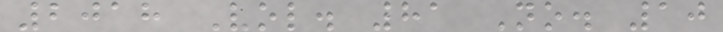2018 Vol. 81 No. 10
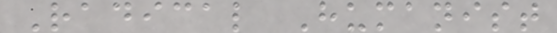Radical Humanist
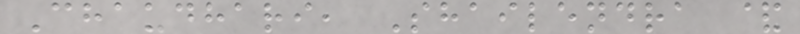Chaudhari, Shailendra &
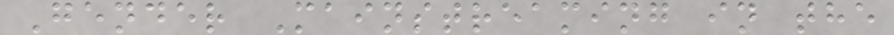Gender Mainstreaming in the
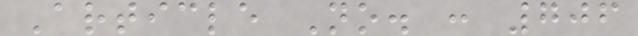Article No. : 706
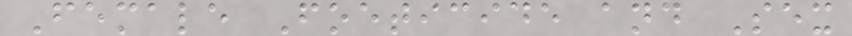Female Foeticide and Sex
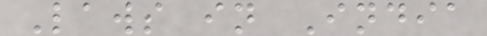Laws in India
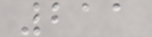211
